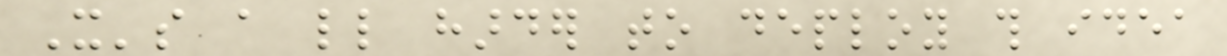It's a little harder to deploy this idea
